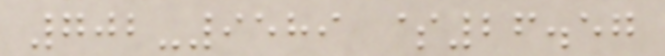702-9589 $26.57
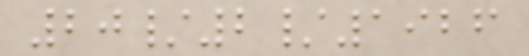20/2/1926
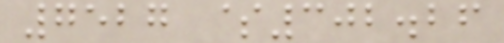7527 $302.26
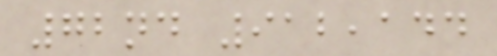72nd 912,144
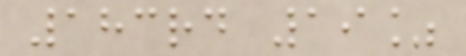183rd 19%
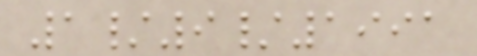1/9/1991
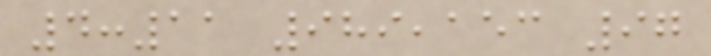4:11 989,153 97
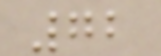72
